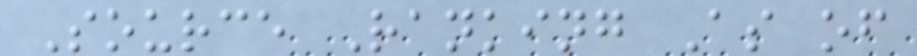Source Ranking As of
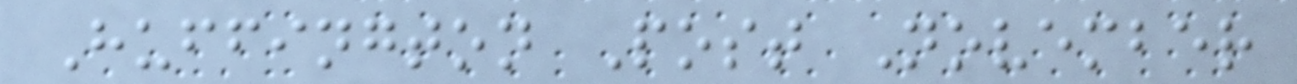Huffington Post November
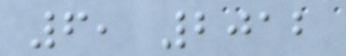6, 2012
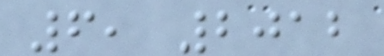6, 2012
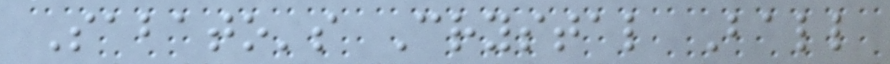Sabato's Crystal Ball
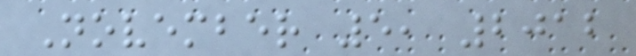November 5, 2012
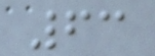63
